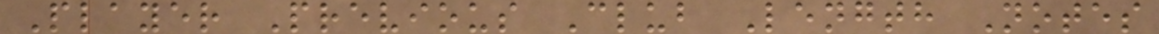Player Previous Club Length Notes
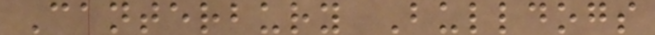Canterbury Bulldogs
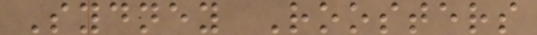Sydney Roosters
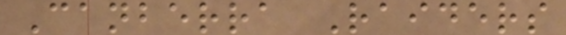Canberra Raiders
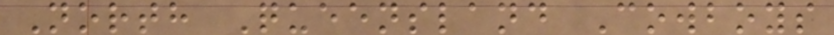North Queensland Cowboys
